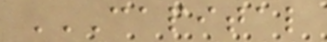CAPITAL
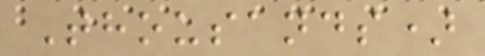Thousands)
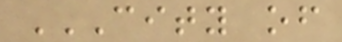CITY OF
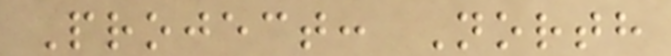Project: North
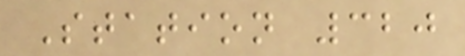Station 320
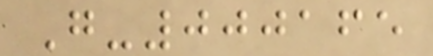G-000165
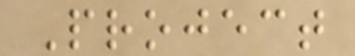Project
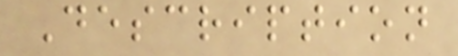Description
